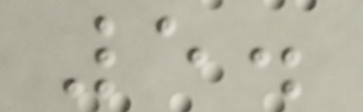5.
